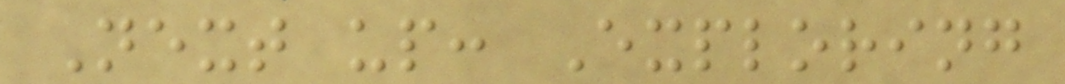Next up: Exploring
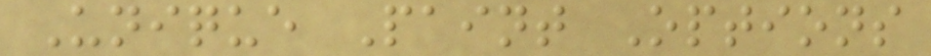Unique Paint Options
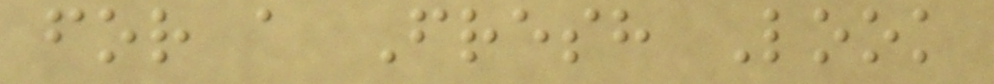for a Fresh Look
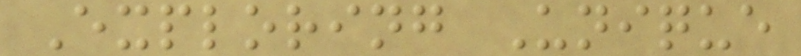Exploring Unique
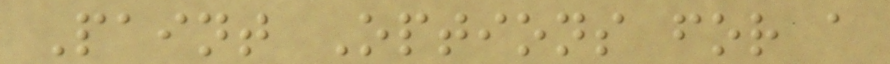Paint Options for a
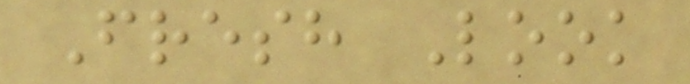Fresh Look
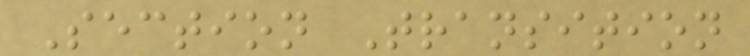Section Transition
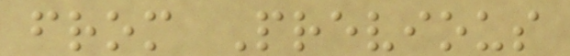from Previous
